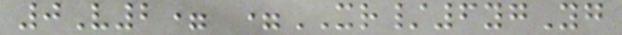0V2= =XR/6ygYg
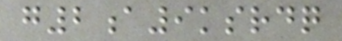g2a9ksrdq
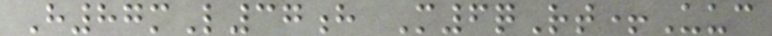H87mL37h M6qRt+Uuc
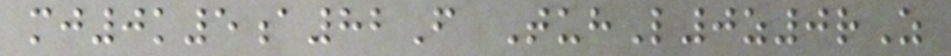mj0k5a82F TuhL0z0rZ
